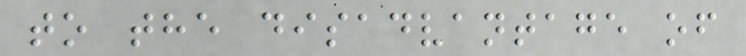to the disadvantage of
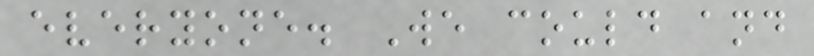everyone. We could and
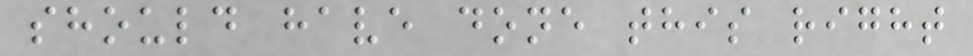should have done this right
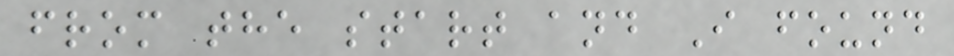from the start and I found
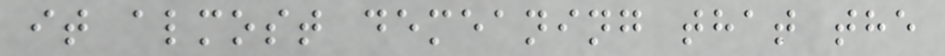it almost demeaning that the
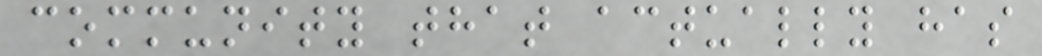community that actually has
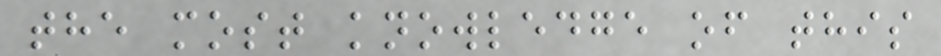the most knowledge of this
